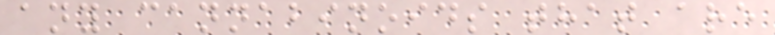any cannabinoids that are
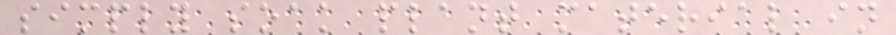simply soak plant material in
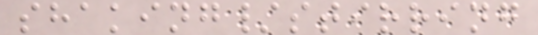shaking/stirring
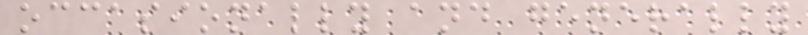occasionally and generally
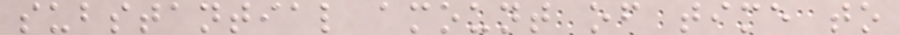substantial amount of time to
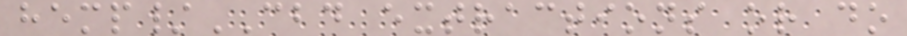hemp/CBD extractions or do
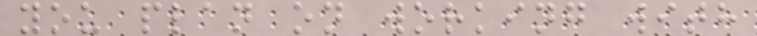you plan on working with
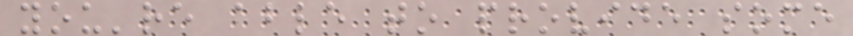you're able to provide some
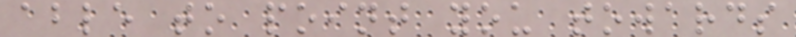able to point you towards
